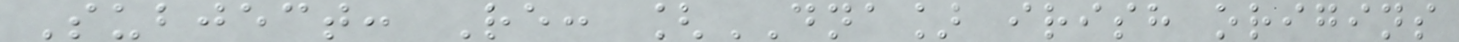Subject: Re: [DNA] irish origins
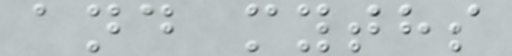and myths
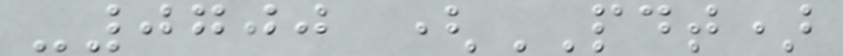-0700 (PDT)
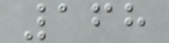168
